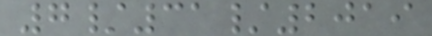7/31/2019
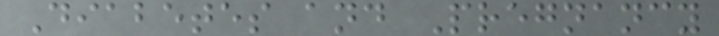Diabetes and Pregnancy
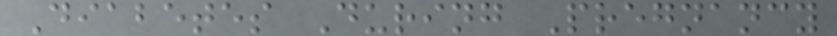Diabetes During Pregnancy
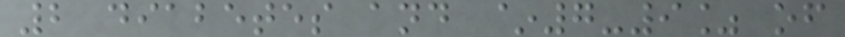2 diabetes and ~7-9% of
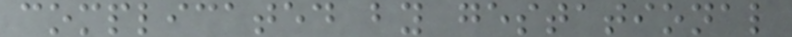complicated by gestational
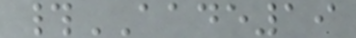#AADE19
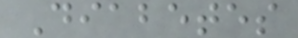Diabetes
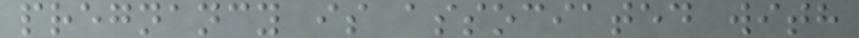pregnancy is associated with
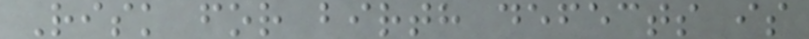Risk for birth defects is
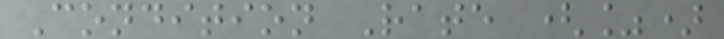Condition Rate (%)
